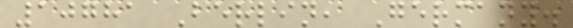10781 Berlin, Germany.
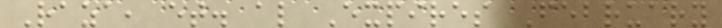Raza, et. al Expires February
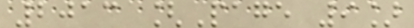2013 [Page 9]
